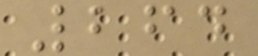264
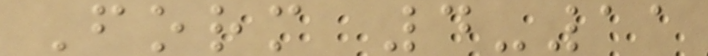Form 4-11
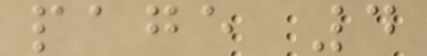page 4
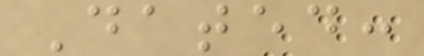Dated:
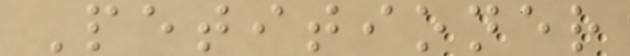Petitioner
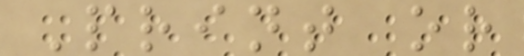Print or
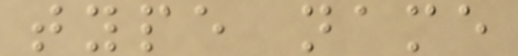type name
